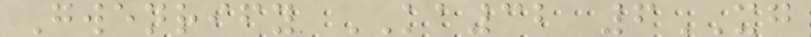Gwenrify KA32 6XG
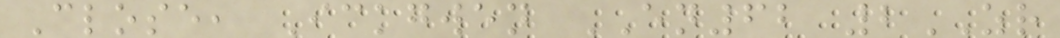Close, Ickgwen EN62 2ZR
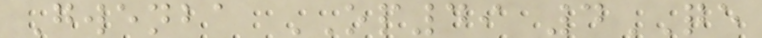Gwenba OP49 4QE
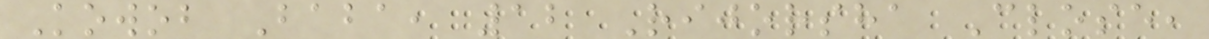Kowob Baba, 12 Rijorsha Close,
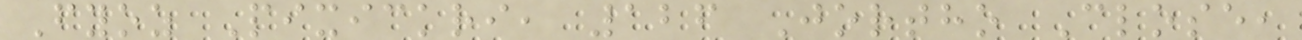Fyoz Pixickri, 126 Jortho Close,
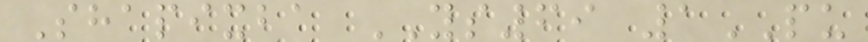Shapixba YS69 1PU
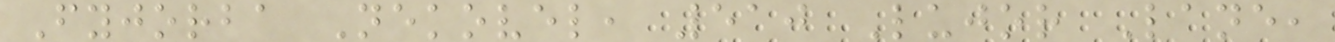Fyjorba Nekovel, 510 Lujor Lane,
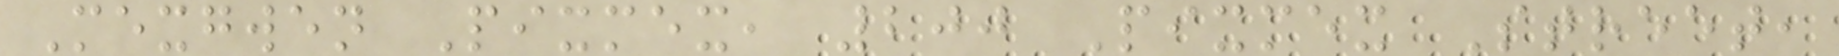Mexgwen Pixmex, 200 Pixmex Street,
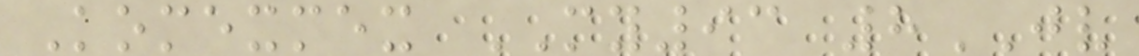Komexmex MY93 8JV
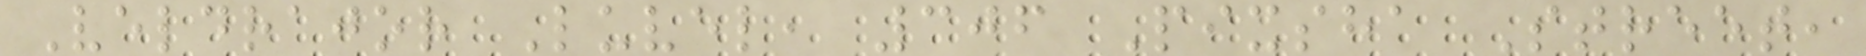Veldrajor Luvel, 306 Pixsha Street,
